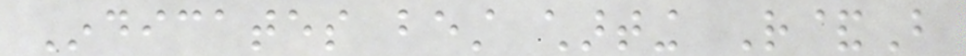Indicates best charting R&B
